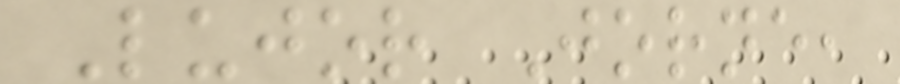Lujor Jorne,
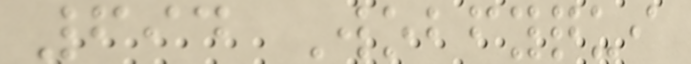694 Wobfyqui
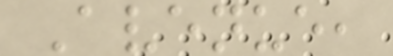Avenue,
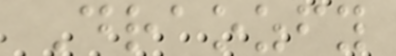Draozfy
